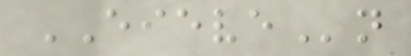EIEVEn
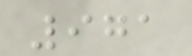971
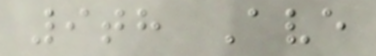9th Ave
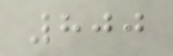800
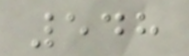548
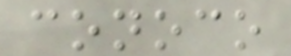conoco
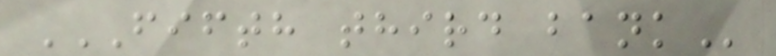FIFTH THIRD BANK
